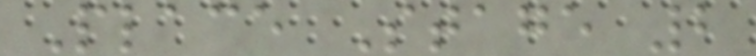Place Stage 2
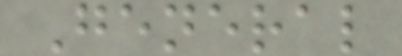General
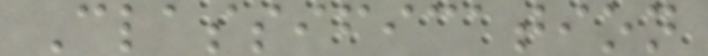Classification
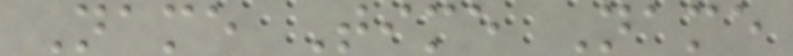Name Time Name
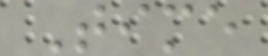Time
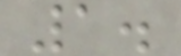1.
